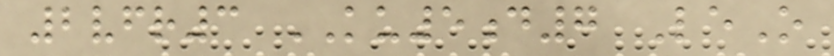2vfr3 KU5d7 LeO
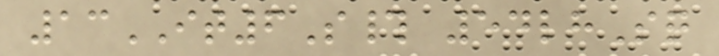13IT6S# 54lhSq
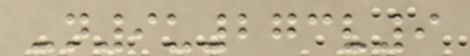-n9u273v9
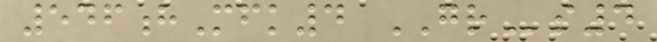546hMfk4 GRs4
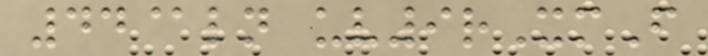44@ln uv9rXmF
